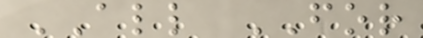ALL FOR
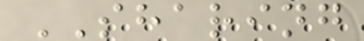SHARING
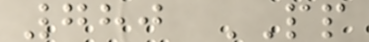780 PP
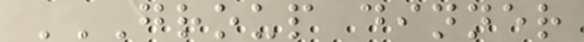GROUP DINNER
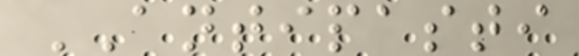ANTIPASTI
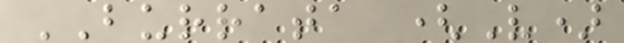BURRATA (V)
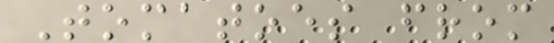Tomatoes from
